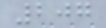207
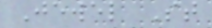Jewel St
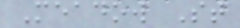Meadow St
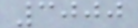3000
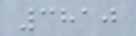3810
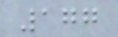177
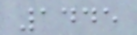1445
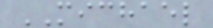MICHAEL
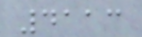4113
